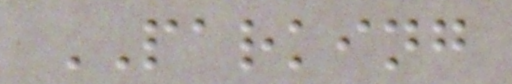PARKING
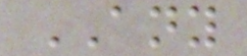ANY
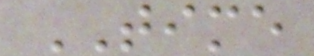TIME
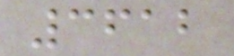3612
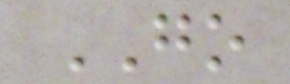GO
